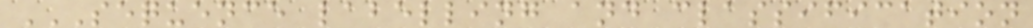SEQUENCE LABELLING AND CLASSIFICATION
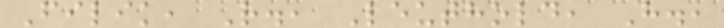Filik, R., Leuthold, H.,
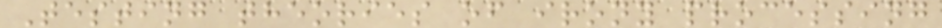Testing theories of irony processing
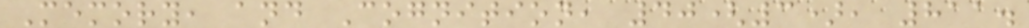Memory, and Cognition, 40(3), 811.
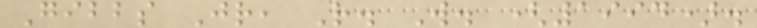Gibbs Jr, R. W. (1994).
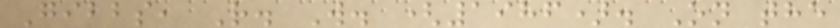Gibbs, R. W. (1986). On the
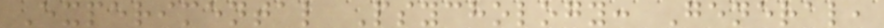Experimental Psychology: General,
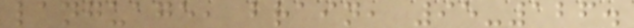language, brain, 95-126.
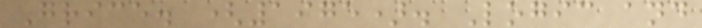Grice. (1975). Logic and
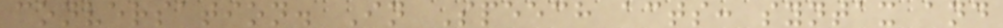conversation. In Speech acts: syntax and
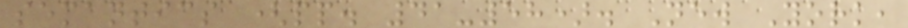semantics (pp. 41-58). New York,
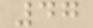47
